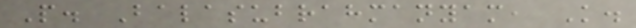P. Balasubrahmanyam, K.
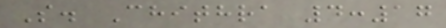S. Chithra 4:17
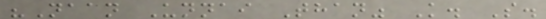"Naan Unnai Than" K. S.
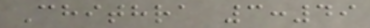Chithra 3:49
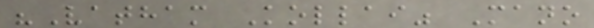"Vatham Kollai" Mano
